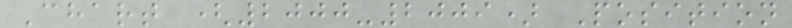Chart (2000-2009) Position
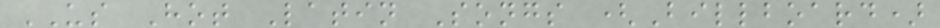US Hot Latin Songs (Billboard)
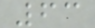63
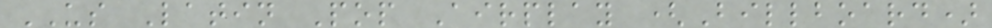US Latin Pop Airplay (Billboard)
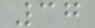37
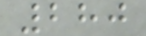280
